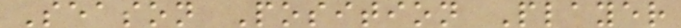Season Position Player
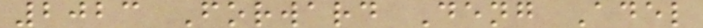2023 Forward Deng Adel
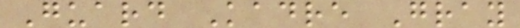Guard Kadre Gray
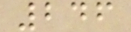246
